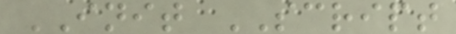INIT SCRIPT
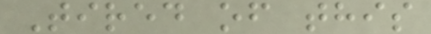Tired of this
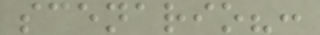scenario?:
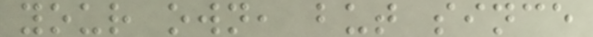your own, but since
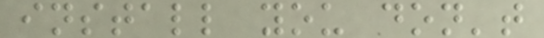install you don't
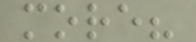more?
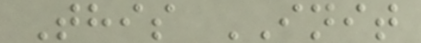This INIT
